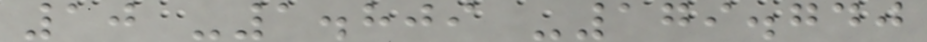10 -1.809 -179.740
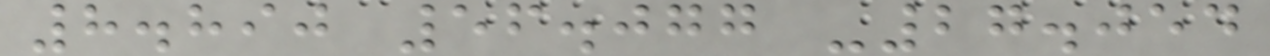8.890 56.077 -27.054
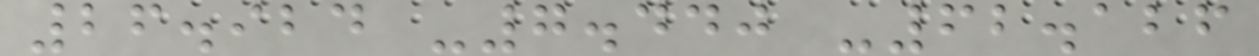26.924 -7.440 -62.126
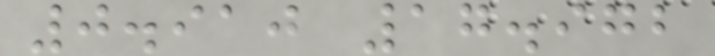0.910 17.972
